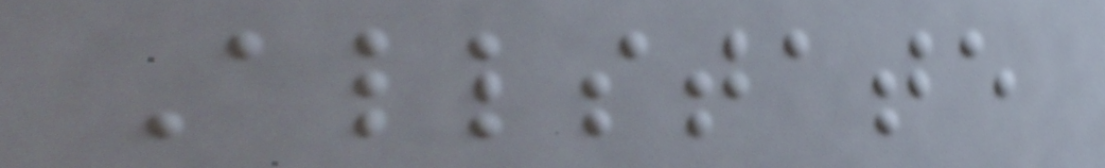Allstate
